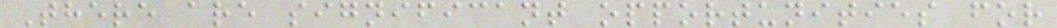There are significant opportunities for
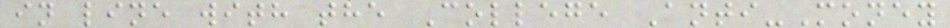in line with the College Anti-Money
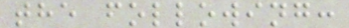the following:
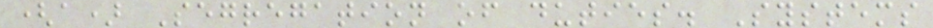(a) Segregation of duties. Systems
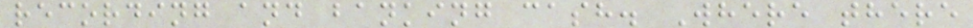recording and banking cash. Where there
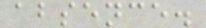absence.
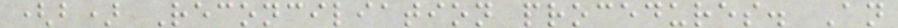(b) Reconciliation procedures. An
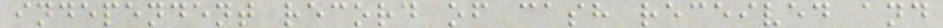independent record of cash received and
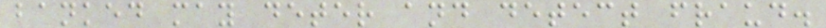banked may deter and detect fraud.
